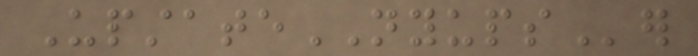UpstateNYUPSer
